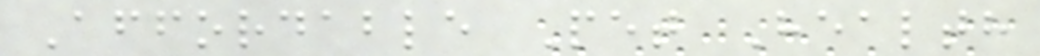Affordable Pet Health
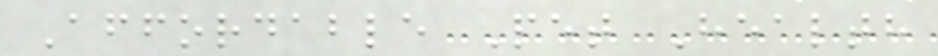Affordable Pet Health
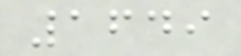1649
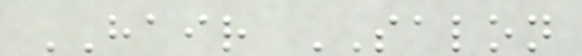HAIR SALON
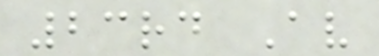23rd Av
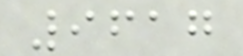9617
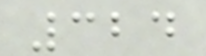324
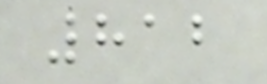812
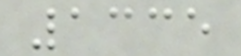1335
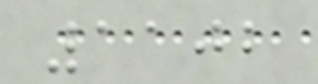1102
